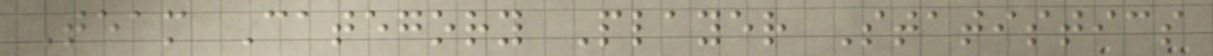Team Category Player Statistics
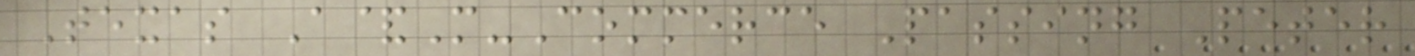Texas A&M-Commerce Passing Peter
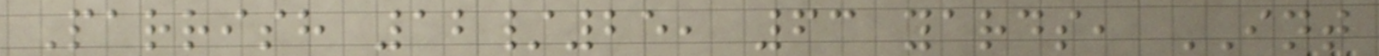Parrish 12/25, 63 yards, INT
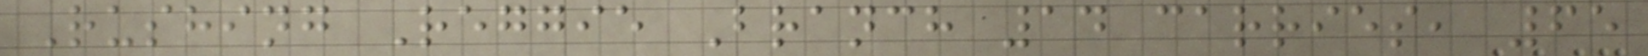Rushing Reggie Branch 14 carries, 65
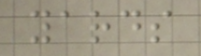yards
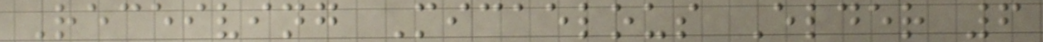Receiving Micaelous Elder 6
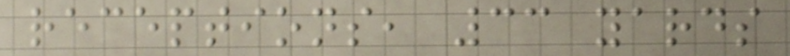receptions, 33 yards
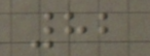82
